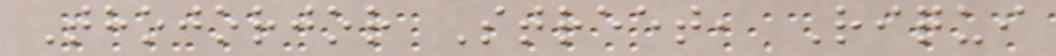Thojorjor Street, Riqui
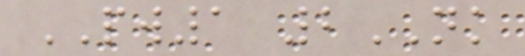PW1 2NK
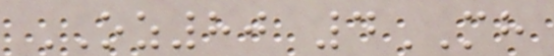OZ80 4MH
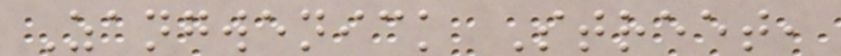Zangwenick Street,
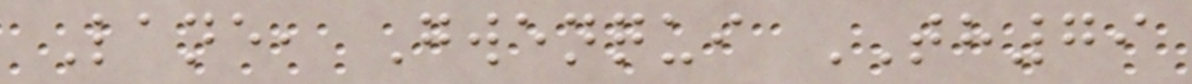Lane, Gwenqui TH79
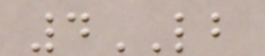4LB
